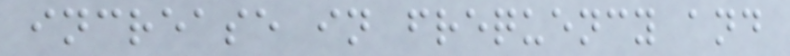increase in frequency and
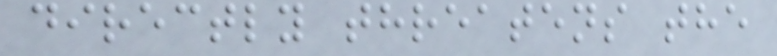directly threatens the
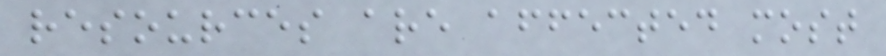resources are affected most
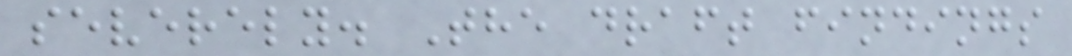severely. The draft findings
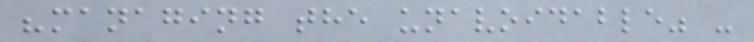"managing the unavoidable" -
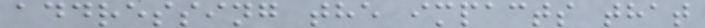addressing the impacts that
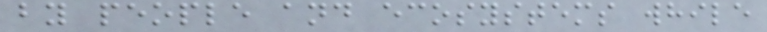by people and ecosystems while
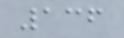136
